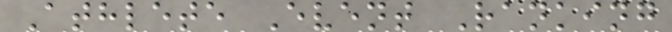Athlete Event Ranking
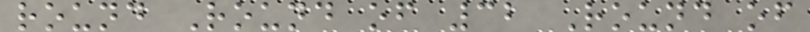round Round of 32 Round of
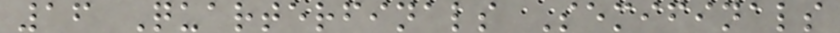16 Quarterfinals Semifinals
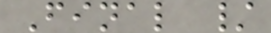Final /
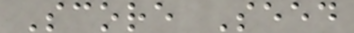Score Seed
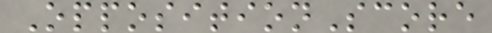OppositionScore
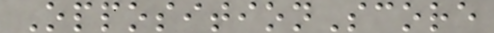OppositionScore
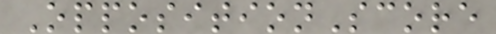OppositionScore
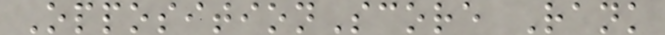OppositionScore Rank
